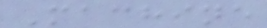Machine
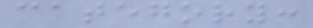category:
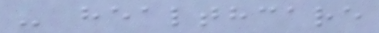- healthcare
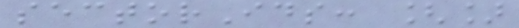sectorIds: []
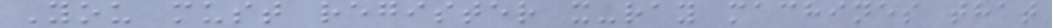You must register x-ray machines that
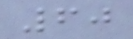60
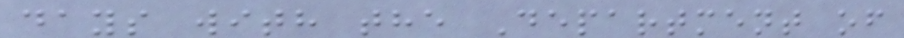days with the Department of
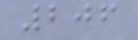206
